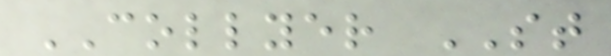COLLYER ST
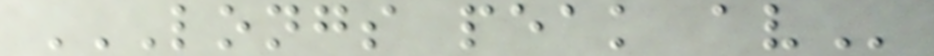LONGS PEAK AV
